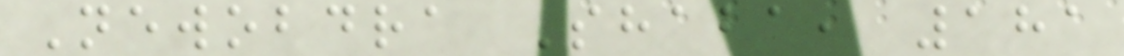Newobdra Shaba, 181
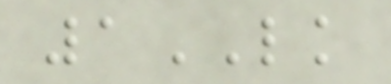1LK
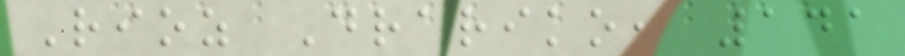Rioz Drariko, 141
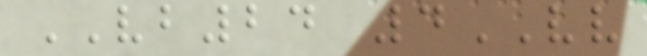VB24 4VV
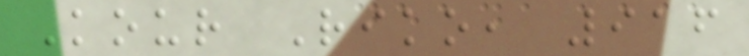Kour Riko, 916
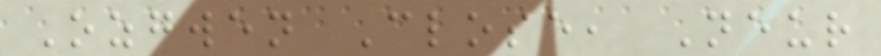Ozgwen Close, Neur
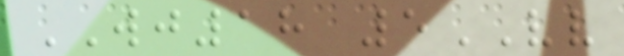WJ18 5VV
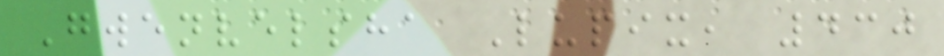Gwenvelsha Lupix, 430
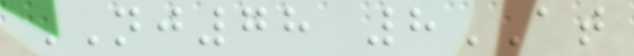NJ78 8AT
